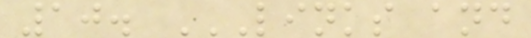10. LINKS AND
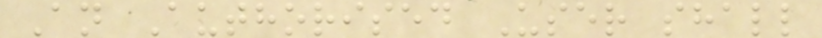An Authorised User shall
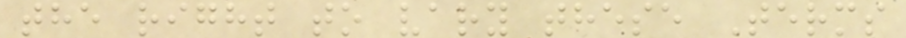the right to vary these Terms
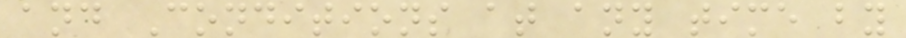and Conditions at any time by
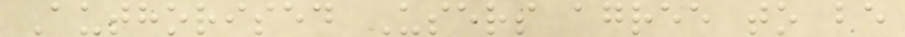Authorised Users agree to be
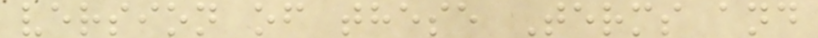version of these Terms and
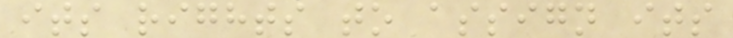its rights to assign its
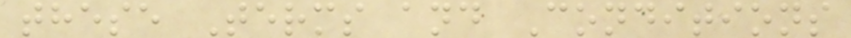these Terms and Conditions
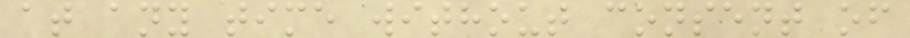at any time without consent of
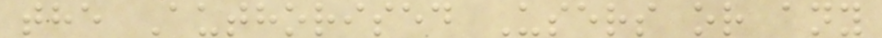the Authorised Users or any
